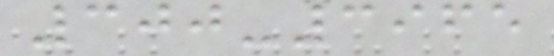300-3965
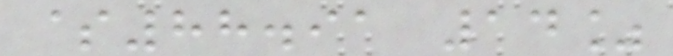$88.91 14%
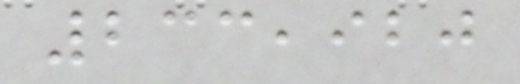233,920
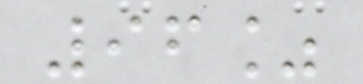96%
